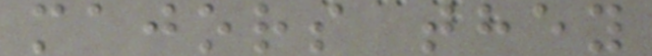majors they
